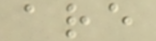are
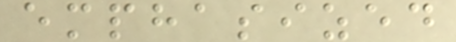emphasized
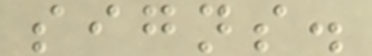signs.
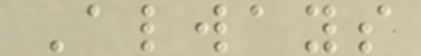Always
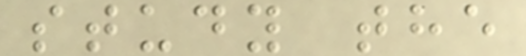study the
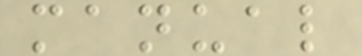manual
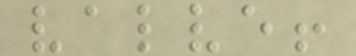valve!
